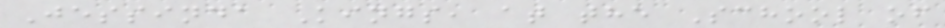Jessinda Kings, at the School of
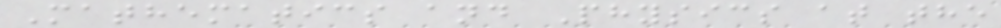Mathematics and Physics at the
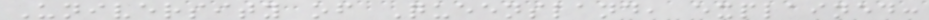University of Queensland, explained:
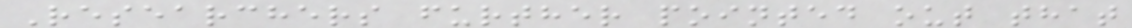Researchers further pointed out that
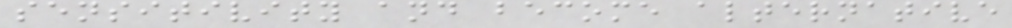sensitivity and become alternative
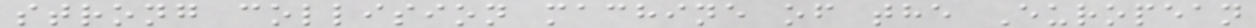strong collision machine of the European
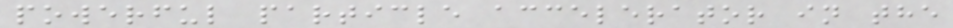powerful particle accelerator in the
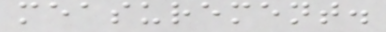measurement.
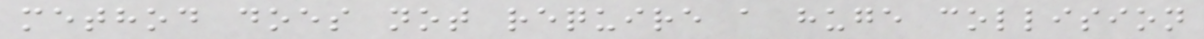method does not require a huge collision
